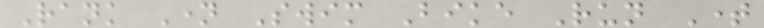Rank Name Swim Bike Run Time
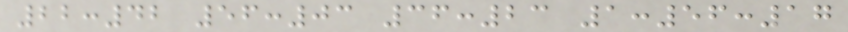22:42 56:03 36:23 1:56:17
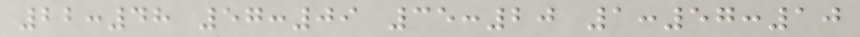22:48 57:09 35:20 1:57:10
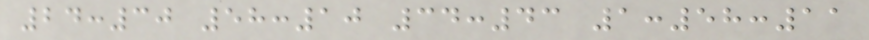24:30 58:10 34:43 1:58:11
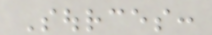Sources:
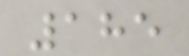185
